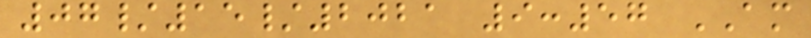07/15/2021 9:57 AM
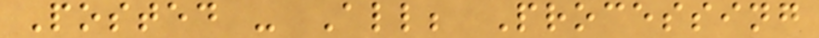Posted - All; Processing
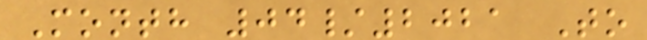Month 04/2021 To
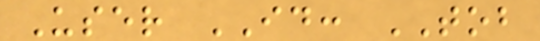User ID: TOB
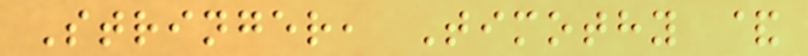Stringer, Timothy &
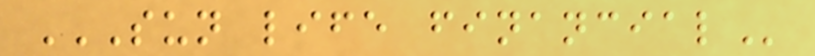SUN LIFE FINANCIAL
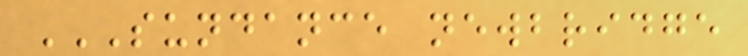SUNDANCE NEWBRIDGE
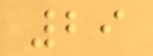29
